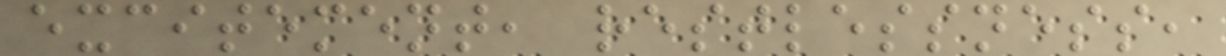excitement, restlessness,
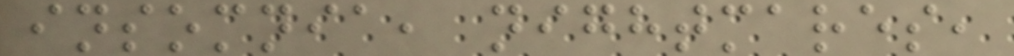insomnia, nightmares,
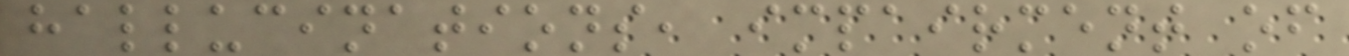hallucinations, impairment of
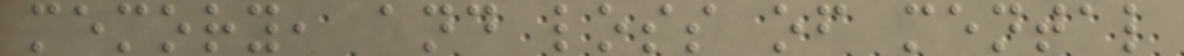memory, and loss of mental
